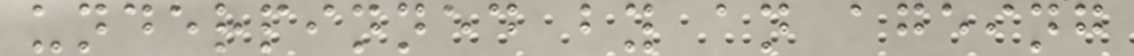underpinned by an ageing
